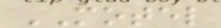MOTEL
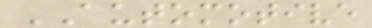AUTOMOTIVE
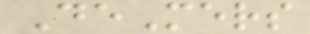DeMers
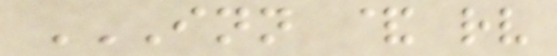INN & RV
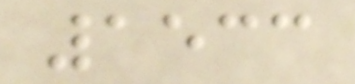1533
